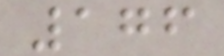176
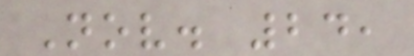Nov. 24,
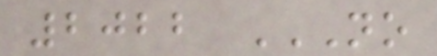2022 NO
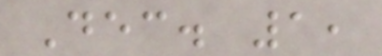Dec. 1,
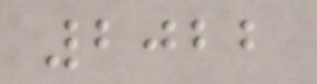2022
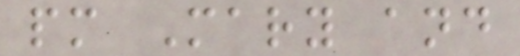pm Mary and
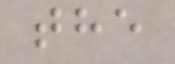the
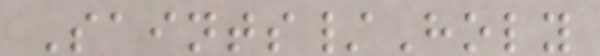Saints/Holy
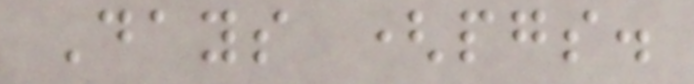Days (pgs.
